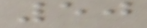50
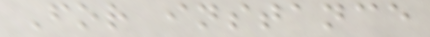For instance
